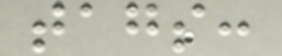tags:
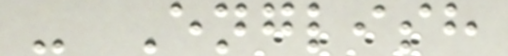- English
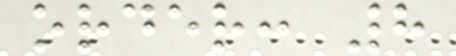order: 8
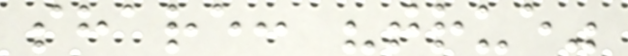share: "true"
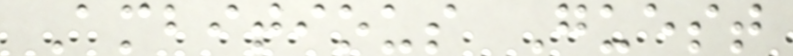Ambitious Guest
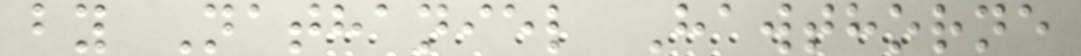by Nathaniel Hawthorne
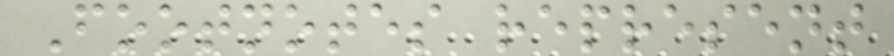Footnotes represent
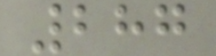287
